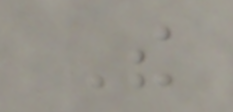The
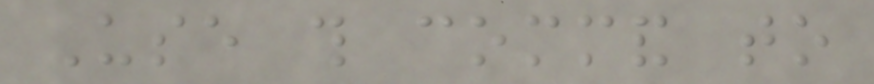Use this command to
